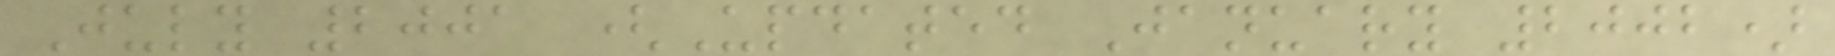July 2001 (Updated January 2002)
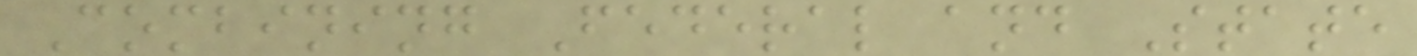Combining Federal and State
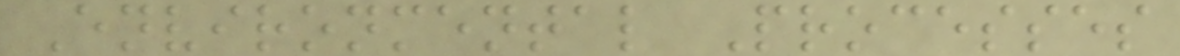Environmental Processes
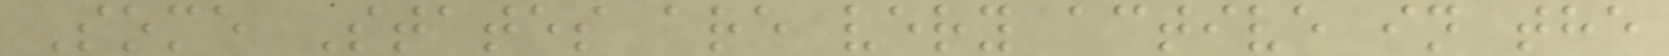Some States are very active in the
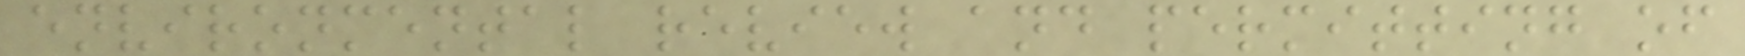environmental review and permitting of
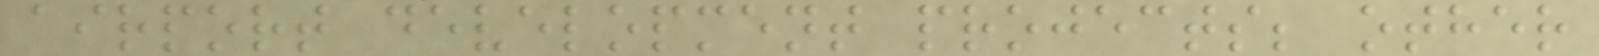airport development projects; other
